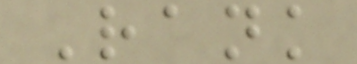Rank
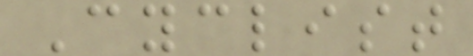Cyclist
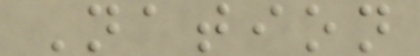Nation
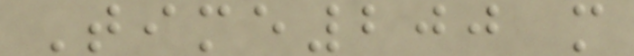Time200 m
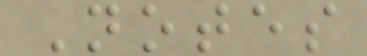Notes
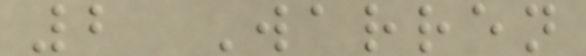2 Warren
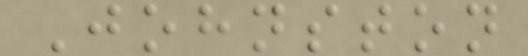Johnston
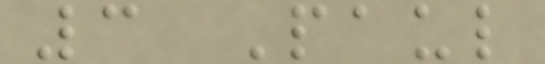3 Paul
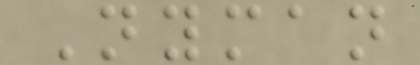Nyman
